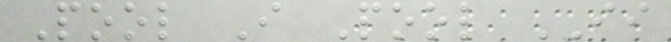Pool I Pool II
